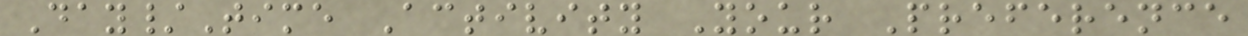Day/Time Activity Your Preference
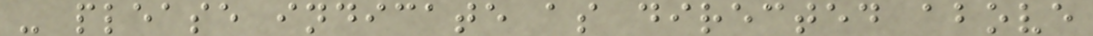- please indicate as directed above
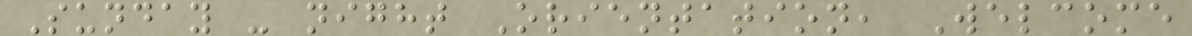Sunday - night Orientation, Welcome
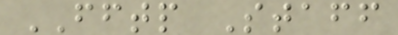FFTP Staff
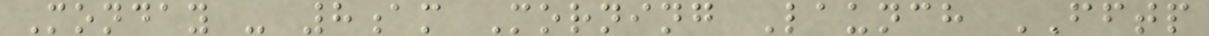Monday - 8am Morning Launch FFTP
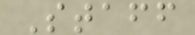Staff
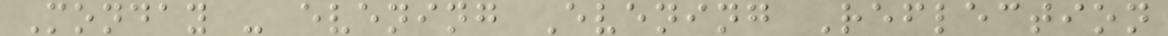Monday - evening Evening Reflection
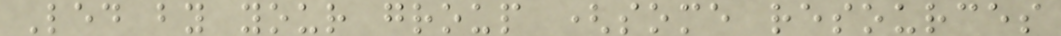Led by your group (some resources
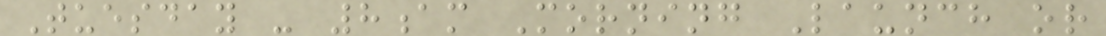Tuesday - 8am Morning Launch or
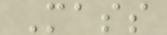Mass
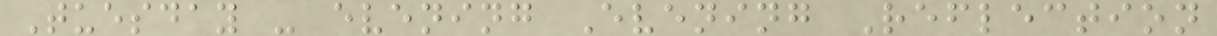Tuesday - evening Evening Reflection
